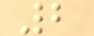2
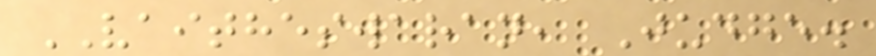VAITHESWARAN, Judge.
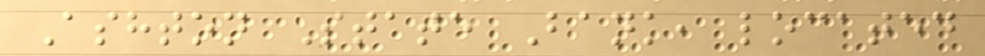Ashton State Bank, located
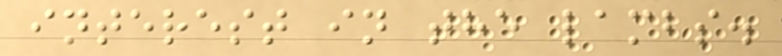interest in the lambs.
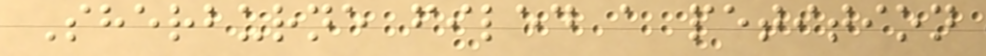Sherburne filed a petition
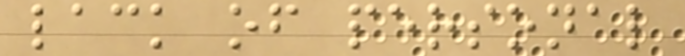lack of personal
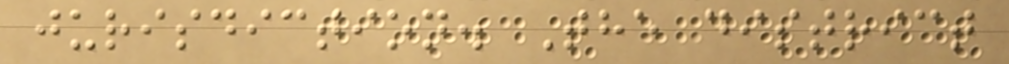jurisdiction. The district
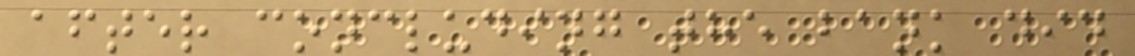after concluding the bank did
